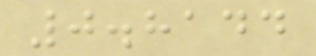0.8144
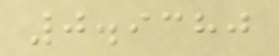0.9380
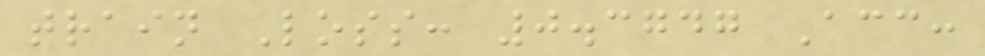train Loss: 0.3747 Acc:
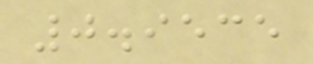0.9535
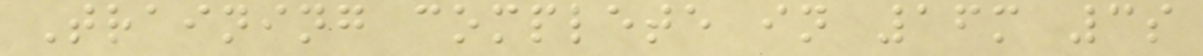Training complete in 16m 3s
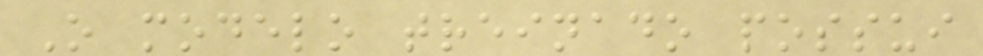O modelo treinado possui
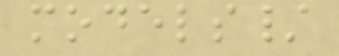models/
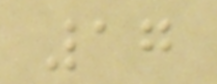17
